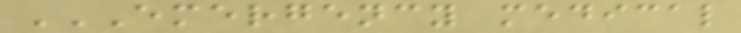EMERGENCY MEDICAL
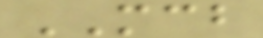MCB
